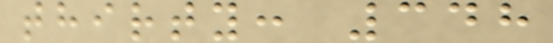thirty: 348
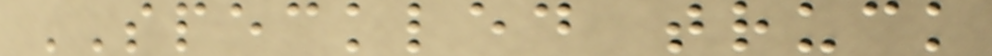SPECKLED truck
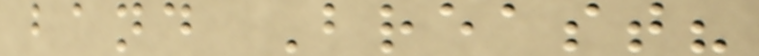band Breast?
